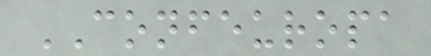CONFEUROPA
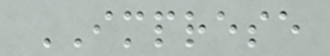IMPRESE
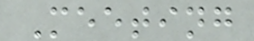Meeting
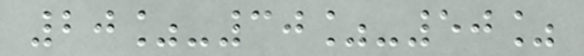20%-30%-50%
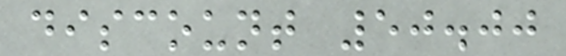discount 50.00
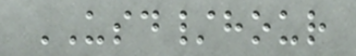USD/hour
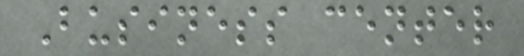Business center
